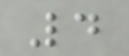4
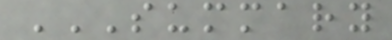SUMMARY
